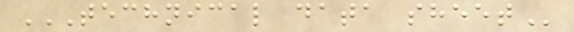TECHNICAL DATA SHEET
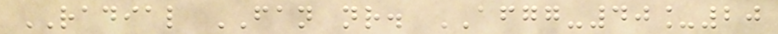RADIAL FAN nr. AFGG-40_20
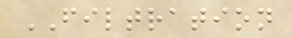FILTRATION
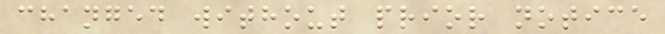changed without prior notice
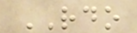RDO
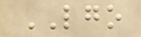LGO
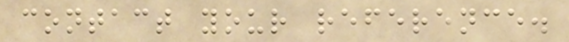contact your reference.
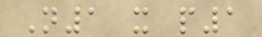N1 x p1
